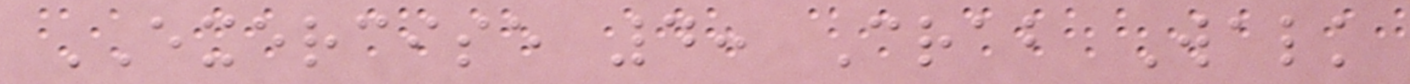EXERCISE 4: Crab Walk
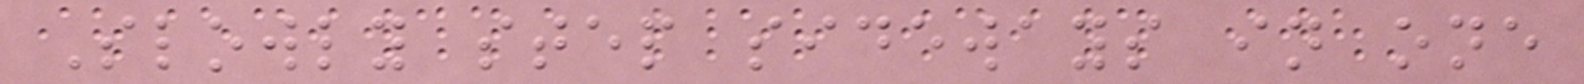Slowly step sideways in one
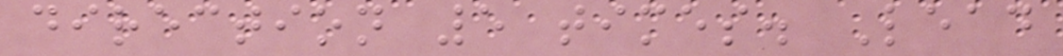direction 5 times. Lead
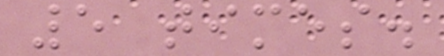5 times.
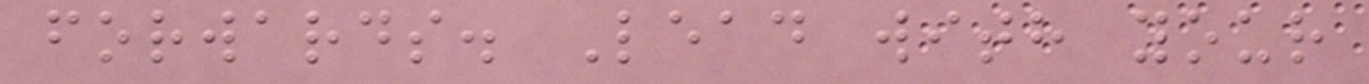forwards. Lead with your
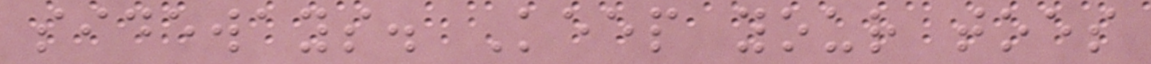sideways. Keep your toes
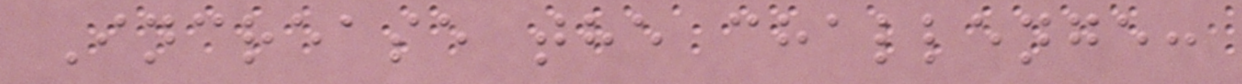Increase the challenge:
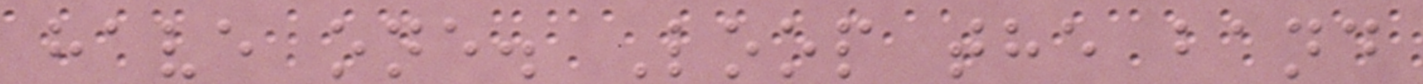have one. Loop the band
